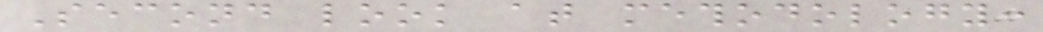Second look at methodology:
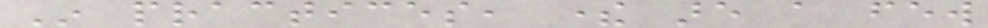In practices, there are a few
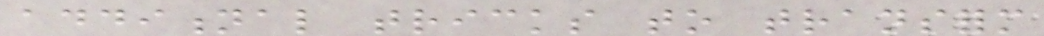additional tricks to transform
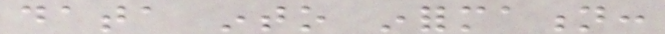data into information:
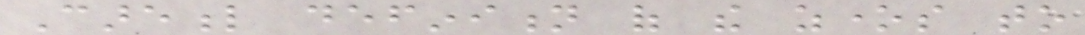Careful definition of the zones to
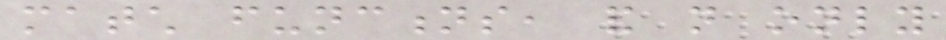match functions, and not only
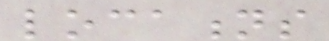locations
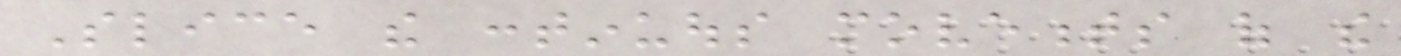Slice the continuous movements of the
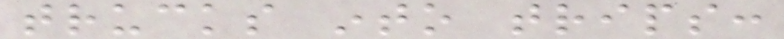trucks into trips:
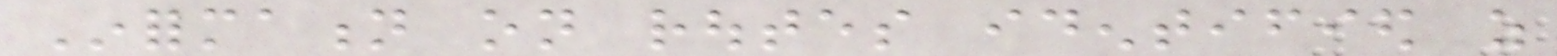Information on routes identified as
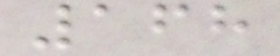168
